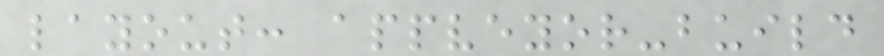layout: appveyor-build
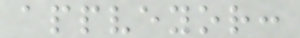appveyor:
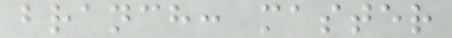branch: master
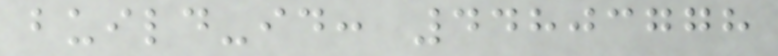build-id: 44803778
